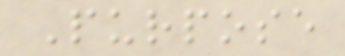Purpose
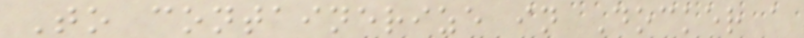To containerize in Docker a
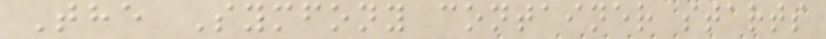The Symfony container starts
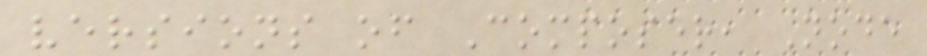versions of Composer, Node
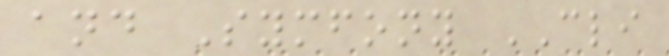and Symfony CLI
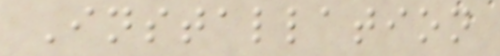Installation
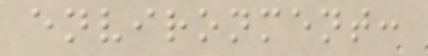environment:
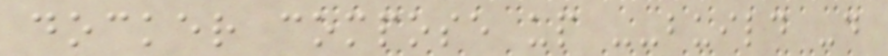docker compose up --build -d
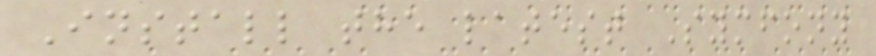Install the latest Symfony
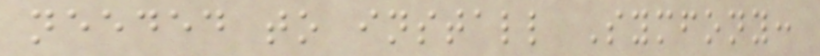needed to install Symfony:
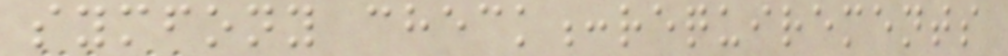symfony check:requirements
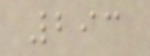293
